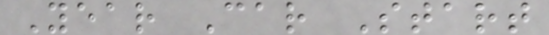Year Car Start
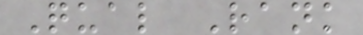Qual Rank
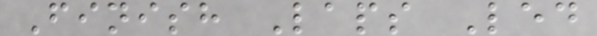Finish Laps Led
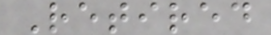Retired
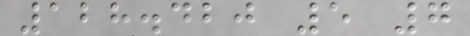128.420 5 7
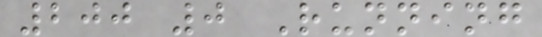200 0 Running
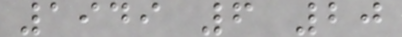1949 6 20
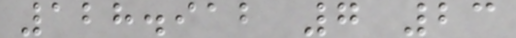128.912 7 23
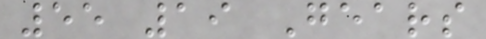55 19 Gears
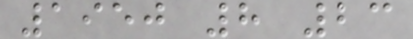1950 8 23
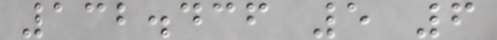132.436 5 6
